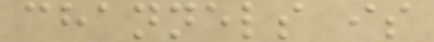channels is
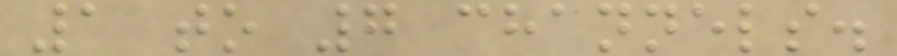1 to 7 channels.
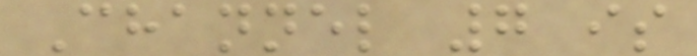Channel 7 is
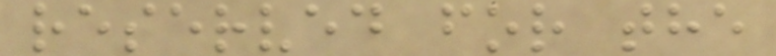reserved for the
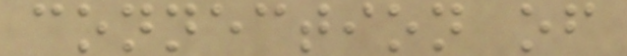connection of
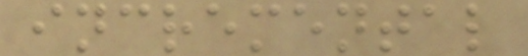incremental
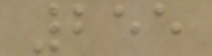255
